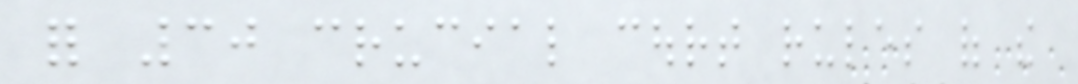for 30 crucial court rules of the
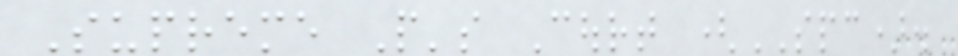Supreme People's Court (SPC).
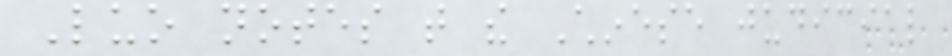Luo notes that the Chinese judicial
